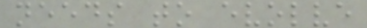needs to evolve
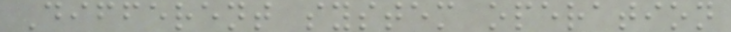Different system operation
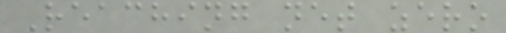Reaching net zero
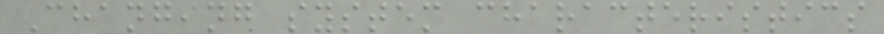Changing system characteristics
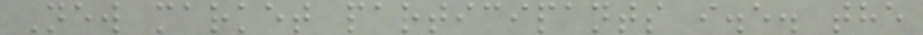New market participants i.e. the
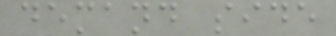demand side
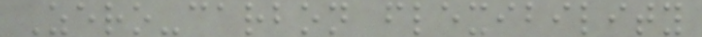Zero-carbon flexibility
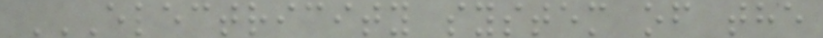ELECTRICITY SYSTEM OF THE
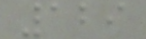129
